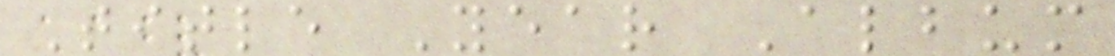Title Year Album
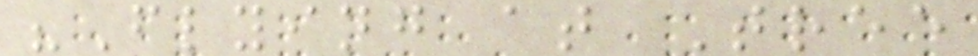"Flying at Tree
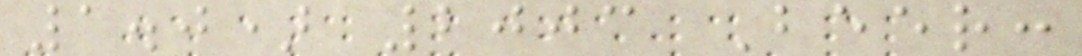1.0) 2003 Beer:
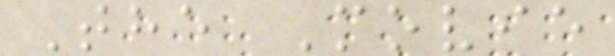The Movie
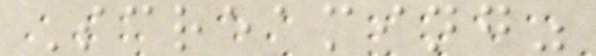Screaming"
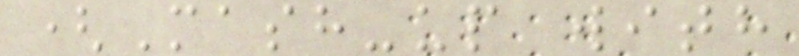(Mash-up with
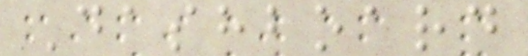Dashboard
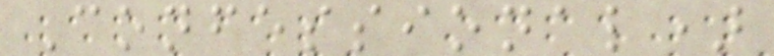Confessional)
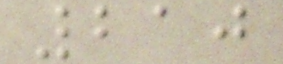210
